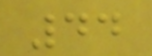44
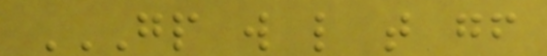GP W L T GF
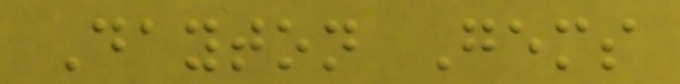Dayton Gems
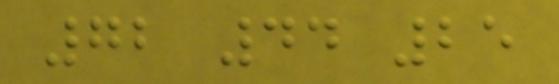72 44 25
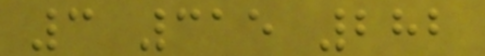3 315 282
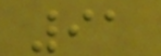91
